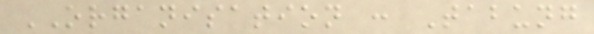ORGANISATION : Tabung
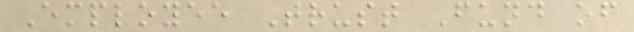Employee Trust Fund of
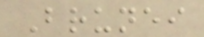Brunei
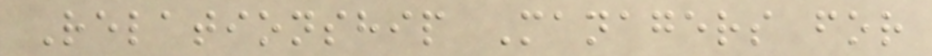Relationship Managers for
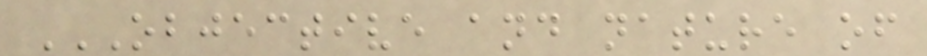OBJECTIVE AND NATURE OF
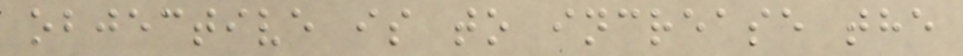objective is to increase the
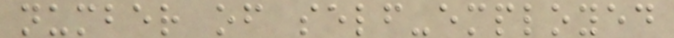number of self-employed
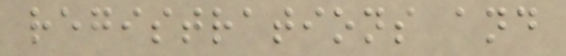registrations and
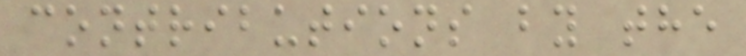contributions by the
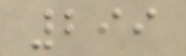299
